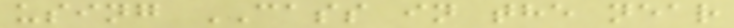using CASS in the near
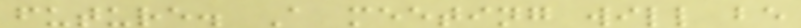future. A meeting will be
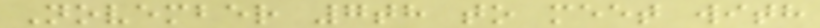November 7th to meet with
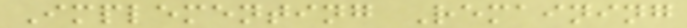Implementing Remaining
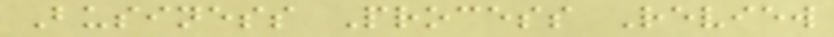Business Process Review
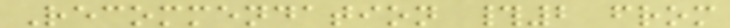Recommendation #2 from
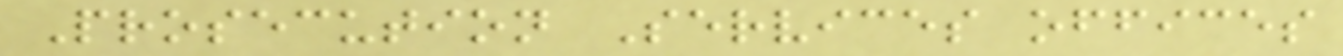Prosecution Services offices
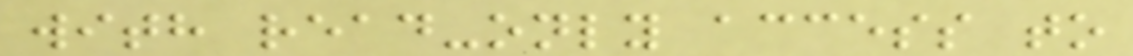with read-only access to
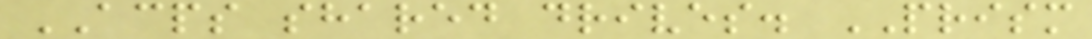ACPS shared drives. PRISM
